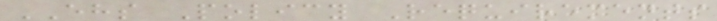EHS Policy Requirements
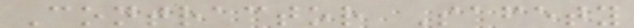Contractor Safety
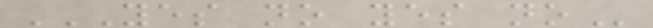YES NO YES NO
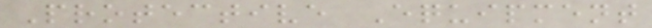Protective Equipment
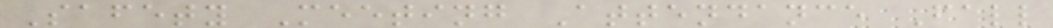Safety Meeting Attendance Fall
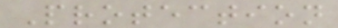Protection
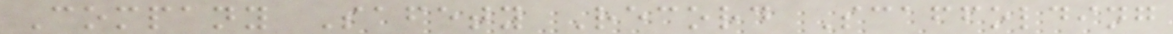Company Safety Record Scaffolding
